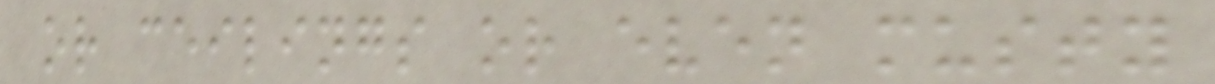or ceilings or even musty
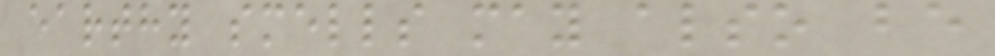earthy smells may also be
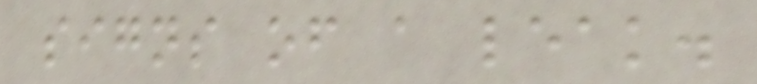signs of a leak.
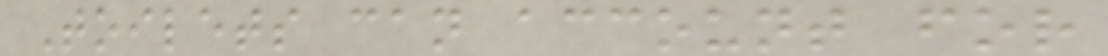Toilets can account for
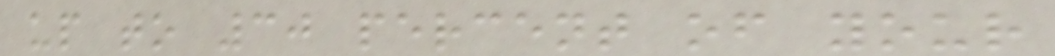up to 30 percent of your
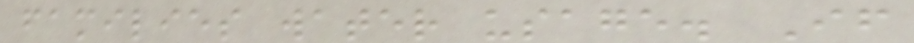families water usage. If
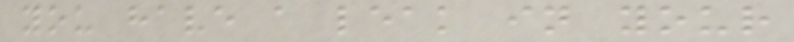you have a leak in your
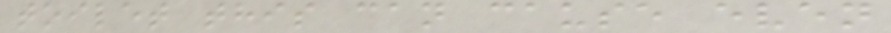toilet this can cause even
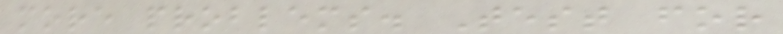more problems. Test for
